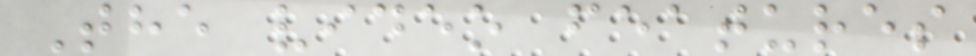The video features
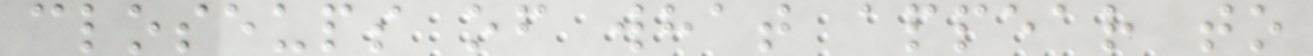closeups of what appear to
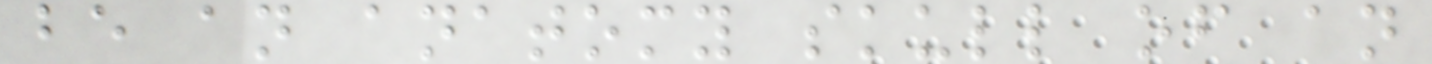be an anatomy skull of an
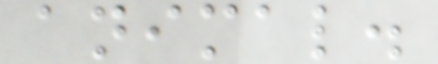animal.
